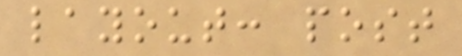layout: post
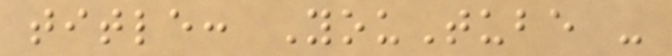title: YouTube -
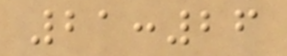21:26
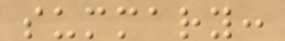summary:
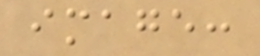image:
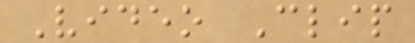Video Clip
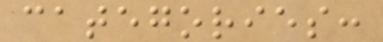categories:
